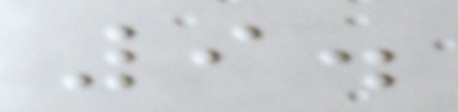9.
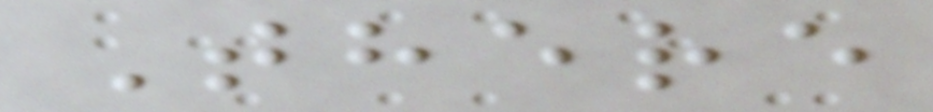There
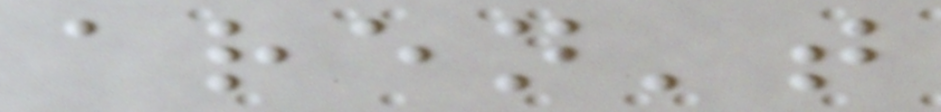aren't
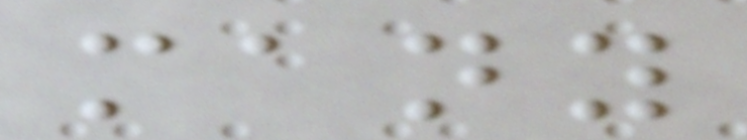many
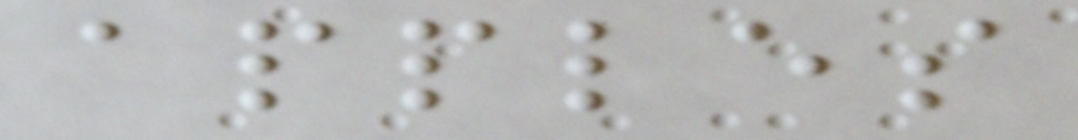apples
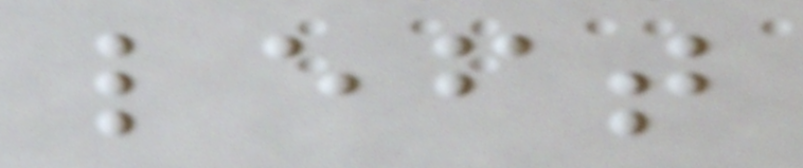left
